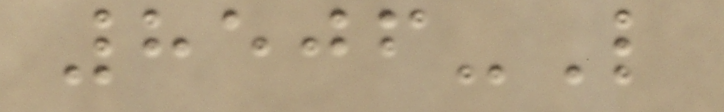8506-L
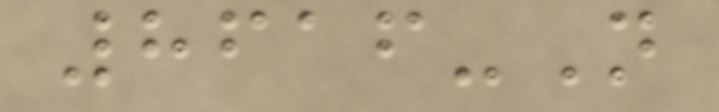8616-N
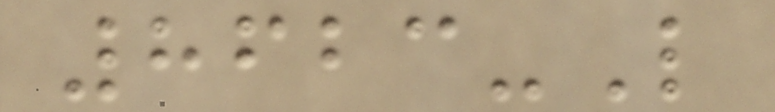8623-L
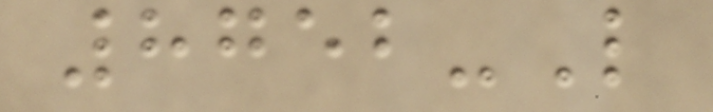8752-L
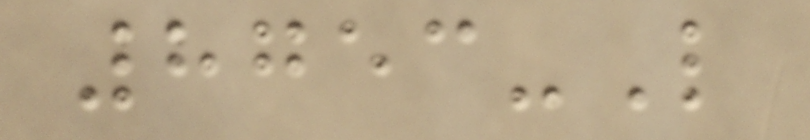8753-L
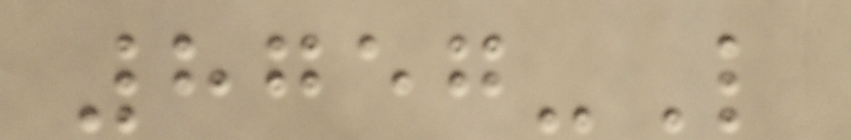8757-L
